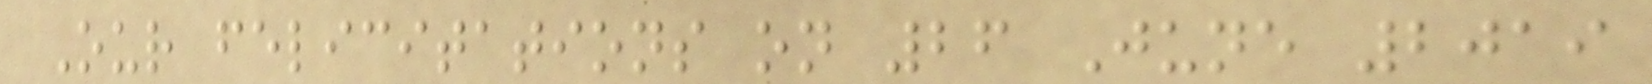Our felicitations on 26 June 2019
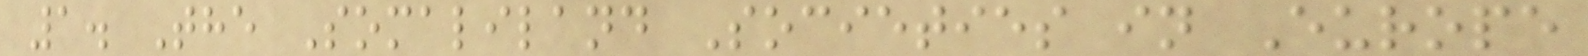1. The Somaliland Societies in Europe
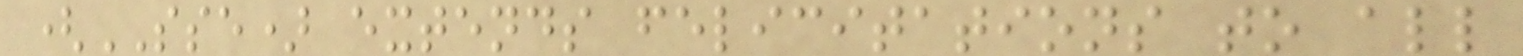(SSE) extends felicitations to all
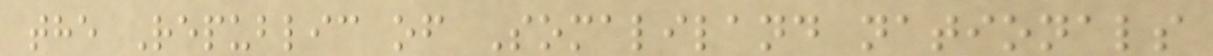the Republic of Somaliland nationals
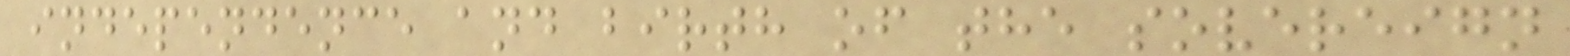independence and birth of the sovereign
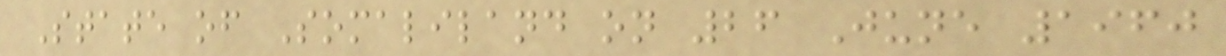State of Somaliland on 26 June 1960
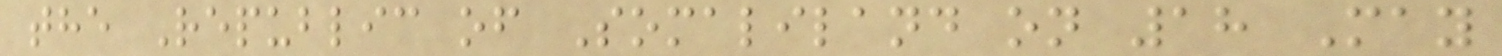the Republic of Somaliland on 18 May
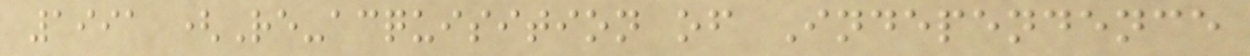1991 (Re-acquisition of Independence
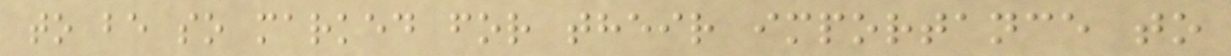to be so marked for their importance to
